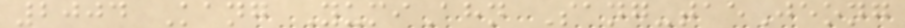2004 Kang YumiAhn Sang-taeJeong
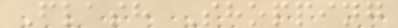Flash Shopping
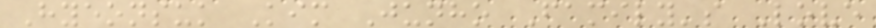Hyeonsuk Kim Junho Family's Love
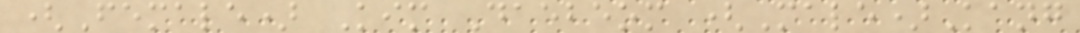(Female) Kim Daebeom (Male)Kang
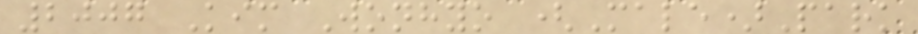2007 Kim Wonhyo (Male)Park
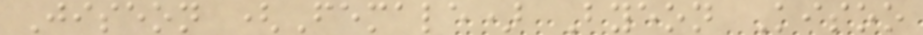Jiseon (Female) Byeon Kisoo
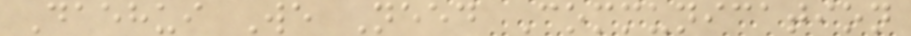Daehui We Need Communication
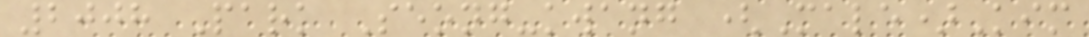2008 Park Seong-kwang (Male)Kim
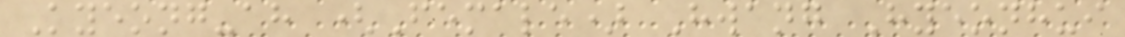Kyeong-ah (Female) Hwang Hyeonhui
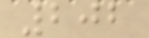202
